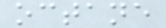octane
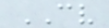CV
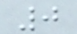0
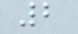2
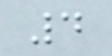4
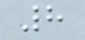8
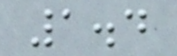1.4
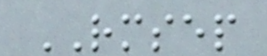RMSEP
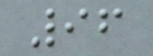96
